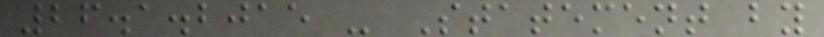26.1.2015 - Statement by
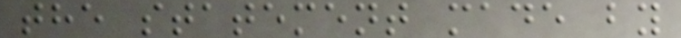the statement made by
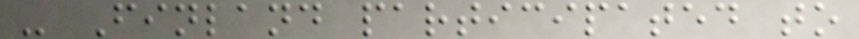- Finland participated to
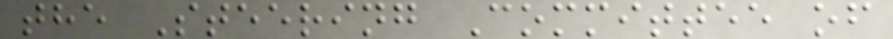the Steering Committee of
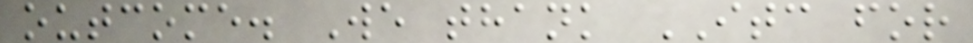outcome. We thank ITC for
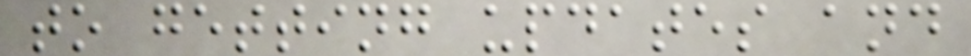to getting updates and
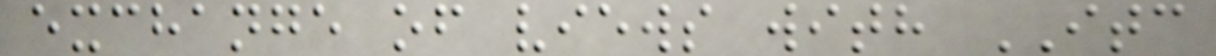exchange of views with ITC
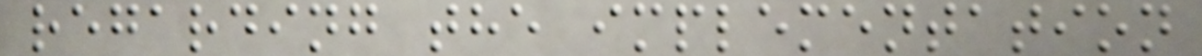regarding the implementation
